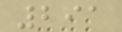291
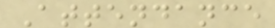Attendance
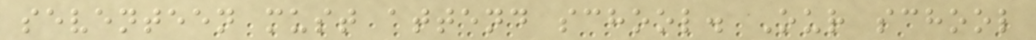seventeen must attend school. Our school
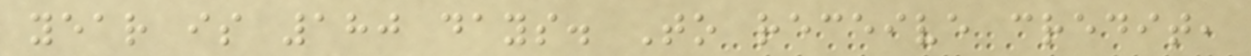year is 180 days. To receive credit,
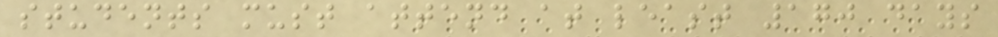students must attend at least 170 days
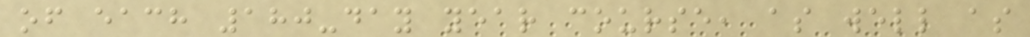of each 180-day year course, as well as
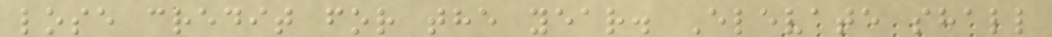lose credit for the year. Elevate shall
